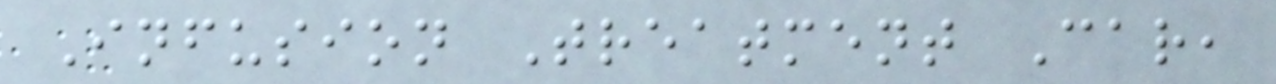Infusion Treatment Car,
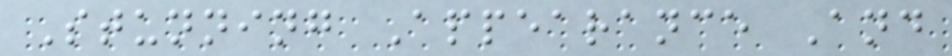Stunning Appearance And
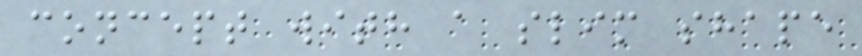concept with a slim shape
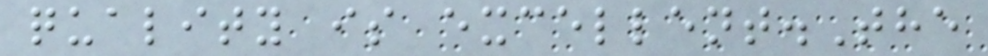quality is excellent.The
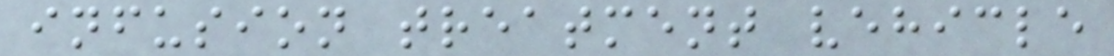infusion treatment vehicle
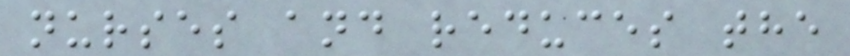nurses and reduces the
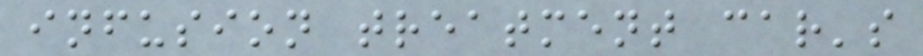infusion treatment car's
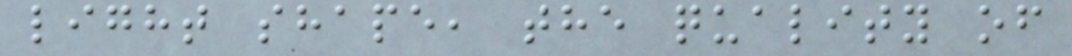light shape, the quality of
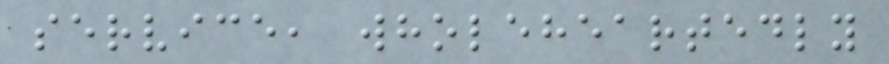service, wholeheartedly
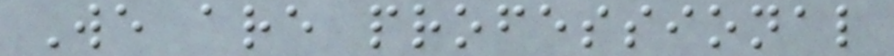We are professional
